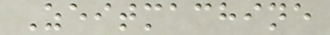Zeitmachine
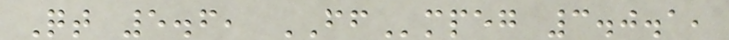Qt 5.6, FFmpeg 3.0.1,
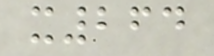x264
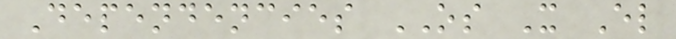Dependencies OS X El
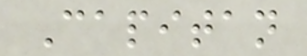Capitan
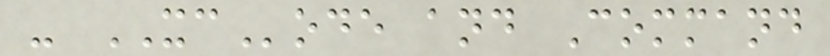- XCode and Command
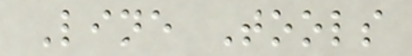Line Tools
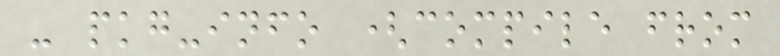- pkg-info (compile from
